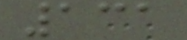131
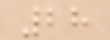28
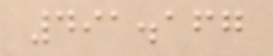491.167
